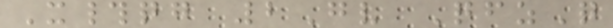X#qg 2Gv QfzQ
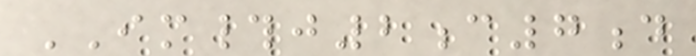IM#j2c7d
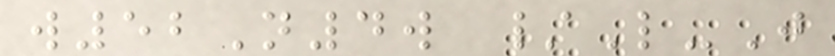w52N4w /L-J
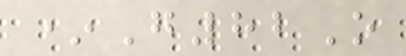*G82O
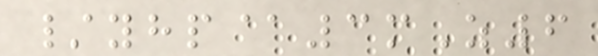/yhp@3mZ6
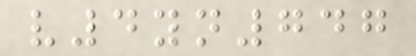v4yn747
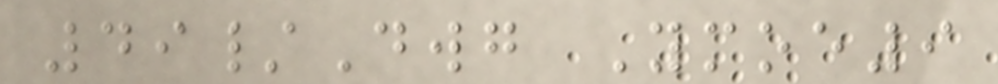49/Dwg Ymoe9
